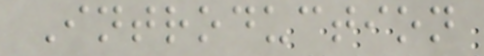Introduction
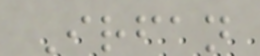Irfan
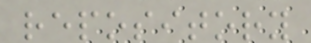repository
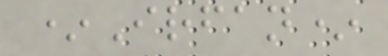*Irfan*
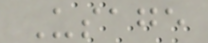Usage
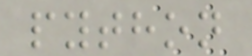python
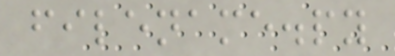filename.py
